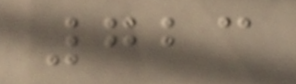723
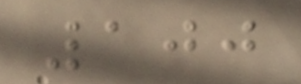100
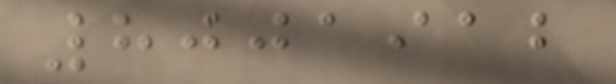8001912
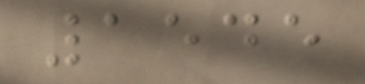1545
